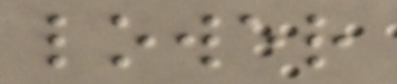lower
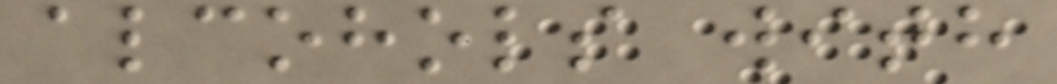alcohols with
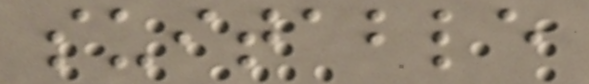suitable
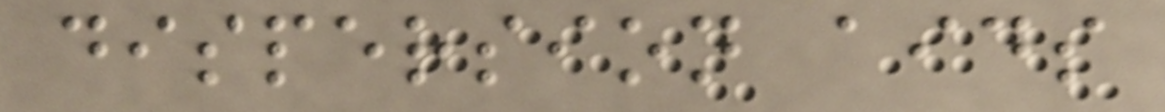dispersion aids
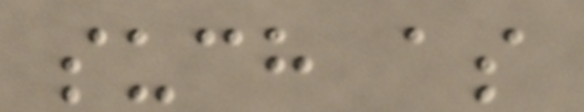such as
